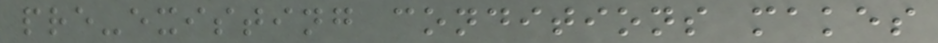pre-existing conditions makes
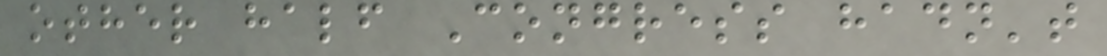other half Congress hadn't
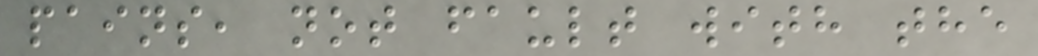pains, not fault with the
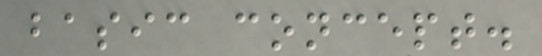basic concept.
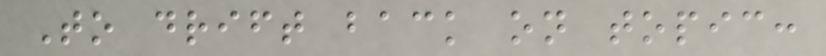To drift back on topic:
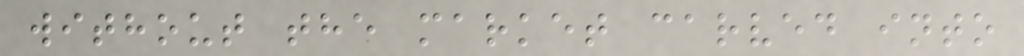without the market carved into
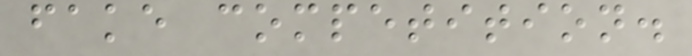fake competition.
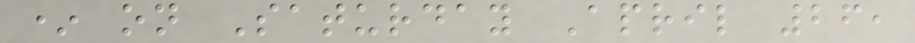* on Saturday April 26,
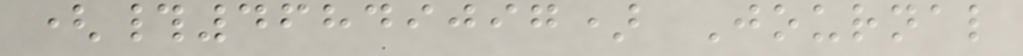(#46849097) Journal
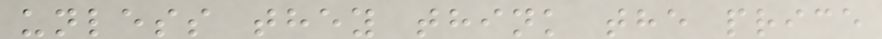unless they think the price
